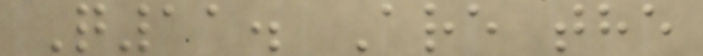Q11. Are the
